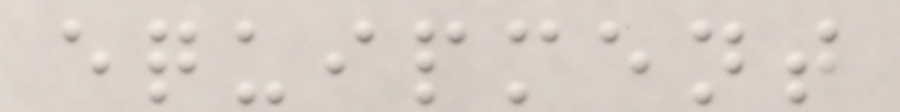equipment
